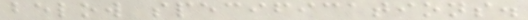below specifications.
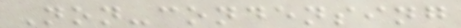Non-condensing
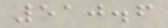510.6
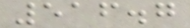516.7
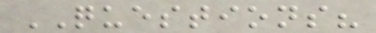QUESTIONS?
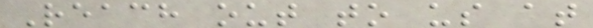Reach out to us at
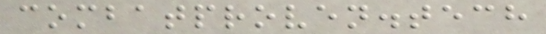combatproven.tech
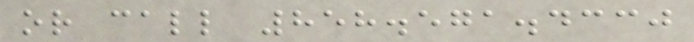or call 858.571.4330
